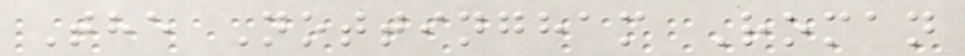The Nottingham Roman
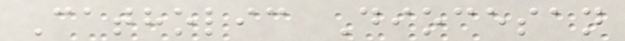Catholic Diocesan
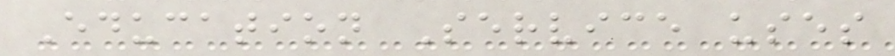Education Service uses
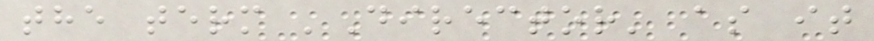the term 'Director' as it
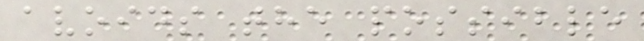avoids the possible
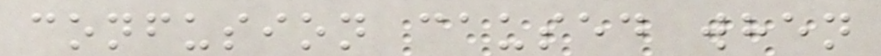confusion caused when
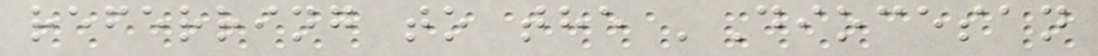referring to the 'Diocesan
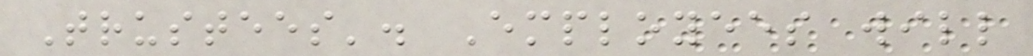Trustees'. Employees will
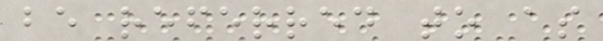be referred to as
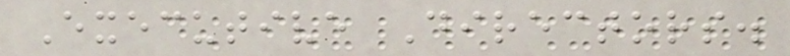Executive Directors.
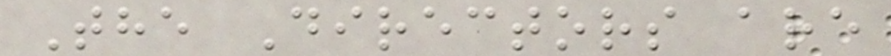The Directors are
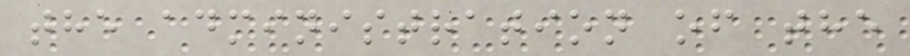the administration of the
